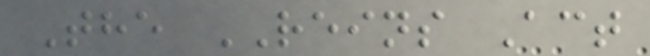The REINS Act
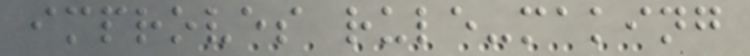improves rule-making
